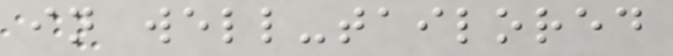in well-tailored
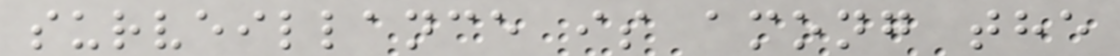surveillance is among the
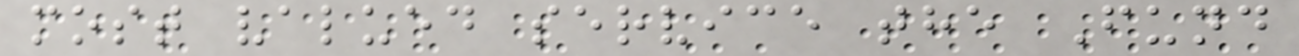most valued service the Fund
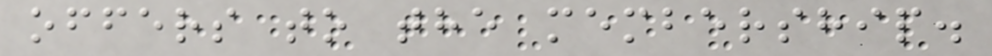offers to the membership.
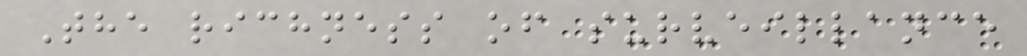The richness of surveillance
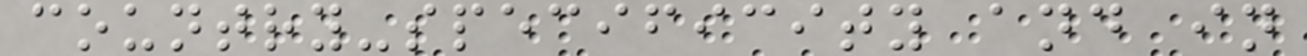country-specificity and in
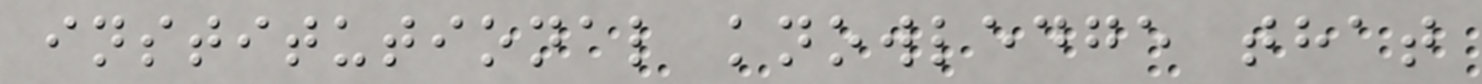institutional knowledge that
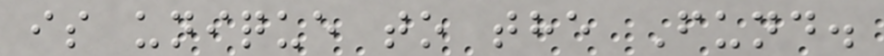is unique to the Fund.
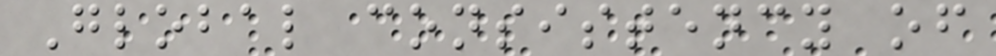Global consistency of
